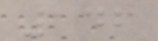146
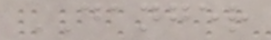DANGER
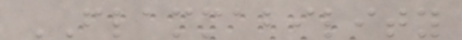FLAMMABILITY
